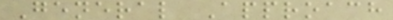General Approach
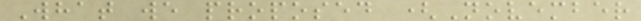What we proposed (November
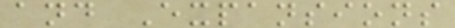and Expansions
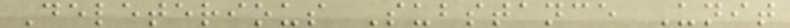Deleterious Substance Unit
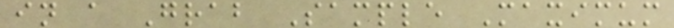in a Grab Sample Maximum
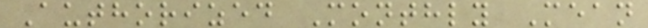Authorized Monthly Mean
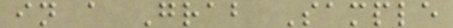in a Grab Sample
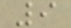9
